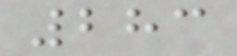283
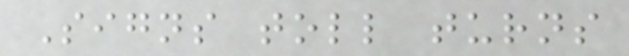Signs toll turns
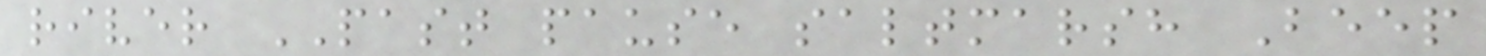river PAST pause saltmarsh Beep
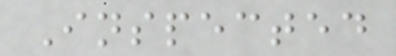Inspected
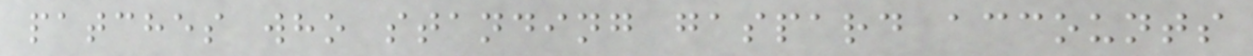patches who standing gaspard accounts
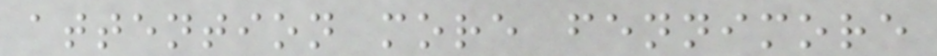attention more fennimore
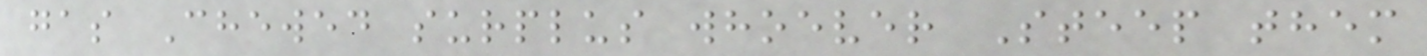gas Chewed surplus whoever Steep them
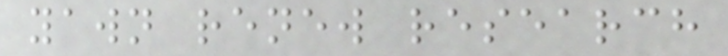yawn renew research
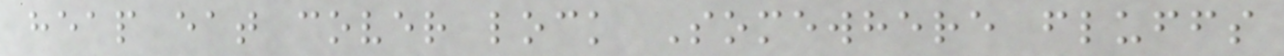heap eat cover lock Somewhere fluffs
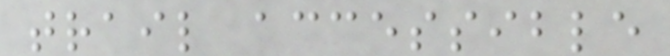trail accessible
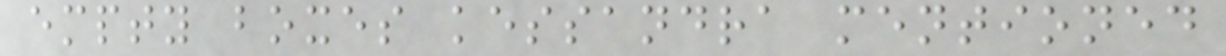empty boxes kessandra mentioned
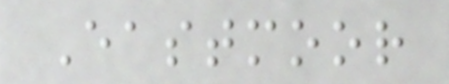Eastmoor
